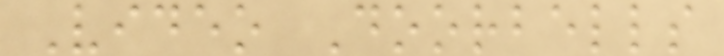Video Doorbells
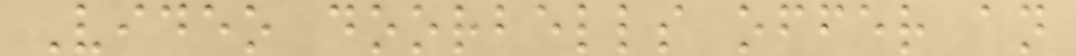Video doorbells offer an
